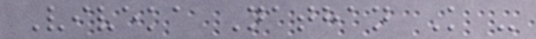Viveka Nathan K -
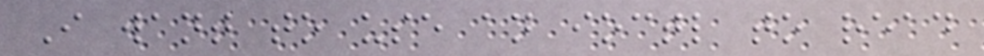I want to use an ioctl to read
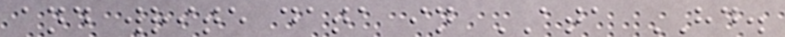and write data in ATA HD.
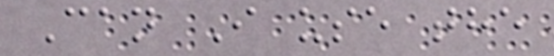Can I use the
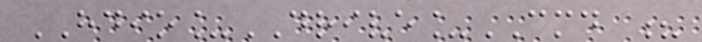HDIO_DRIVE_CMD ?
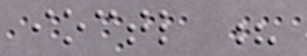ioctl ?
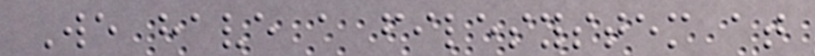We have a filesystem at
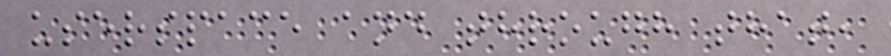userspace and through that,
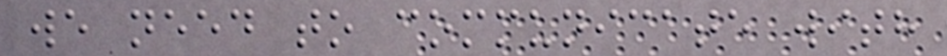we need to communicate with
